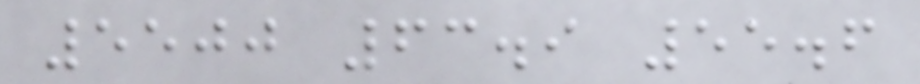5500 63.9 55.6
